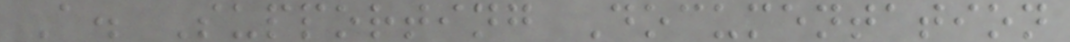A. Supporting Documentation
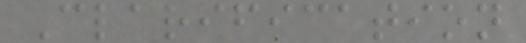Clarification
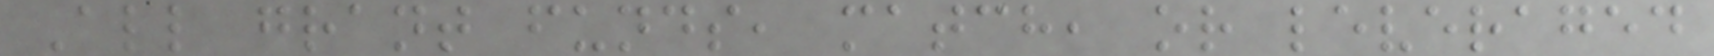All grant funds, match, or leveraged
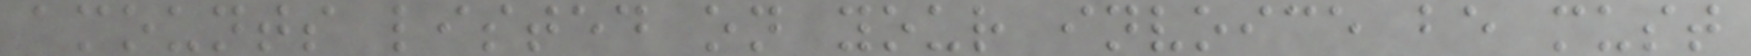amounts listed on your invoice be must
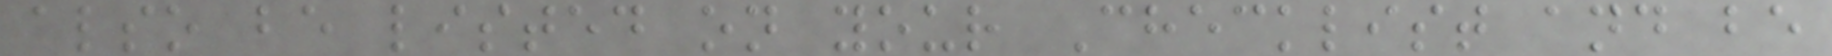also be listed on your Checklist and be
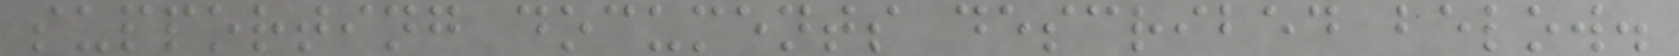supporting documents described below.
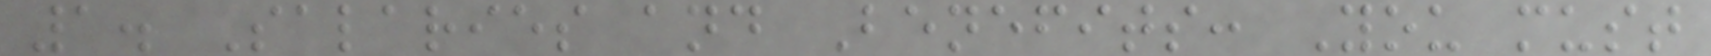1. Salaries and Benefits: You must
